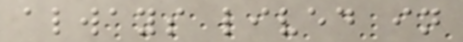always lived in
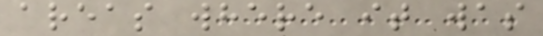areas where it was
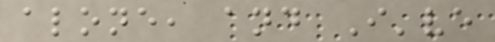alone, and I've
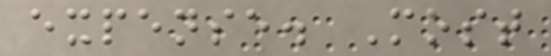expense. Most
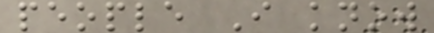people I know
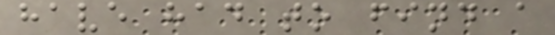have had to find a
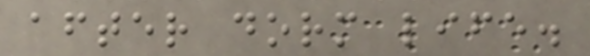after dorm life.
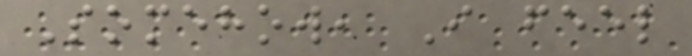Somehow, I feel
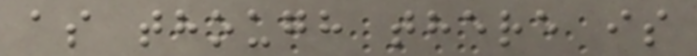as though there is
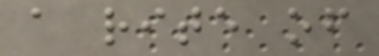a rite of
